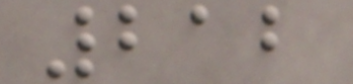212
